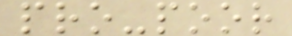pro-poor
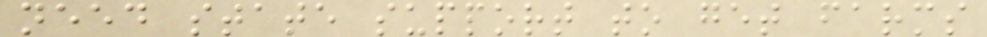need state support to get farms
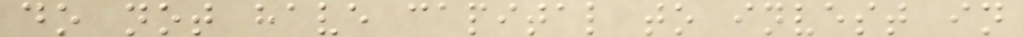do not have capital to invest in
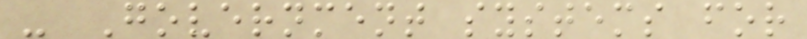- Government systems for
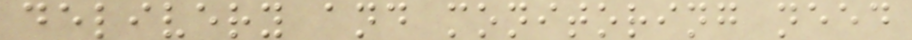delivery and monitoring need
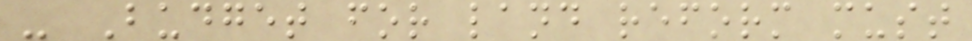- Budget for land reform must
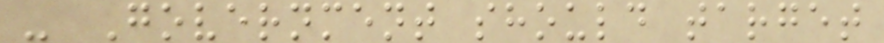- Government should target
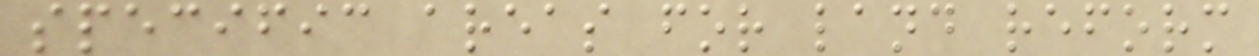specific areas for land reform
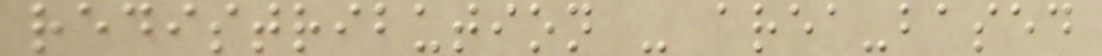redistribution - area-based
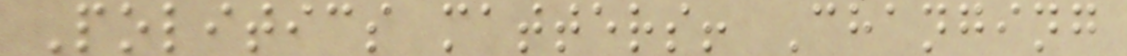Politics matters! Changing
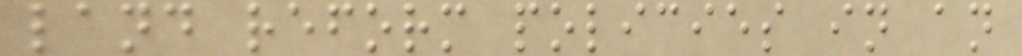land reform policies in an
